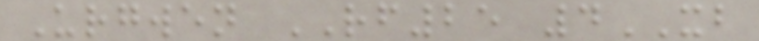Urgwen RF25 4XB
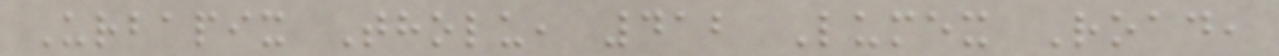Urbapix Tholu, 412 Lumex Road,
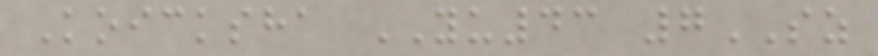Koicksha YU43 7SZ
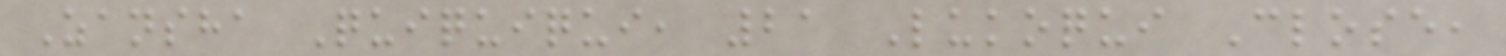Zansha Quiquiqui, 21 Lukoqui Close,
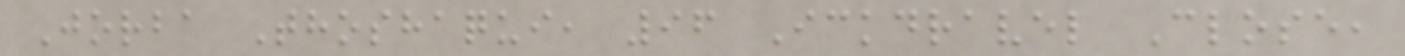Jorba Thoshaqui, 96 Ickdravel Close,
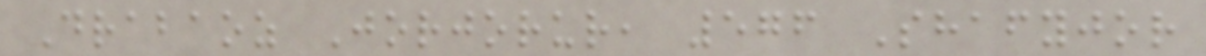Drabaoz Jorjorur, 576 Shafyjor
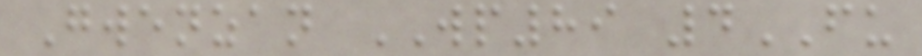Gwenzan WP89 4FU
